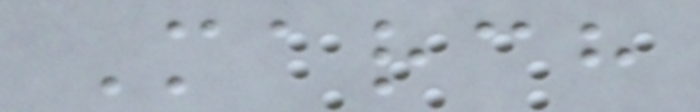March
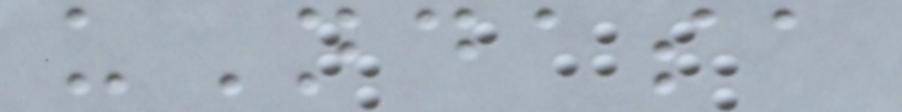uNdasa
